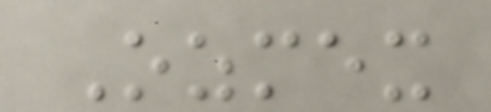Ozmex
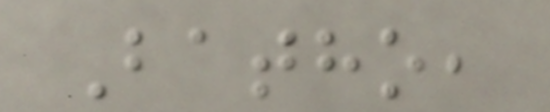Batho,
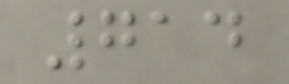714
